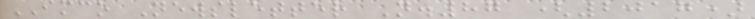IMCO Newsletter N.87 (2017)
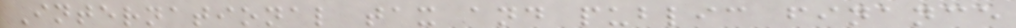International tax and public finance
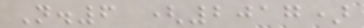N.6 (2017)
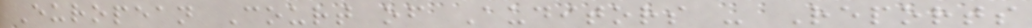European Court of Auditors - Reports
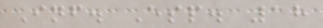Inf. Esp. 18
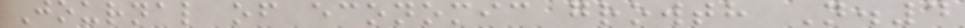Journal of economic growth N.4
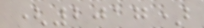(2017)
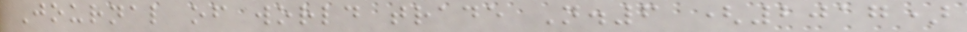Journal of world trade N.6 (2017)
